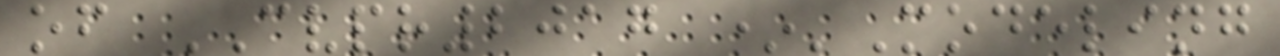of CVPR2017 *'Modeling
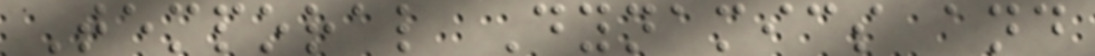Temporal Dynamics and
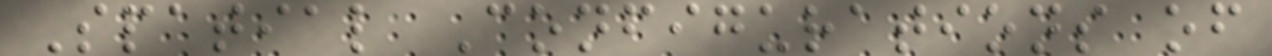Spatial Configurations of
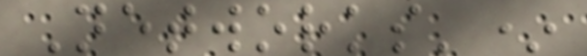Networks'*
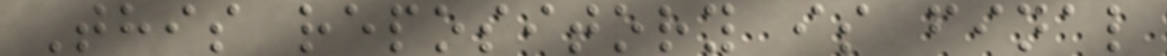This repository is final
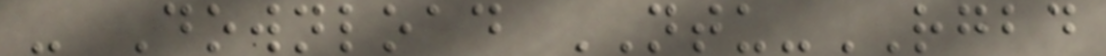- Download NTU-RGBD
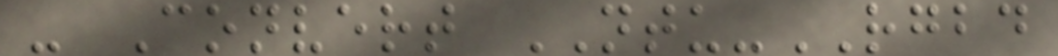- Convert NTU-RGBD
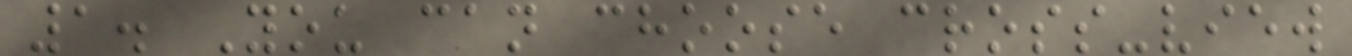1. You can choose cross-view
